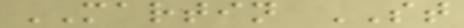MARTIN ST
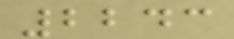2243
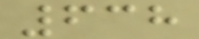638
